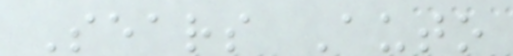Sears Auto
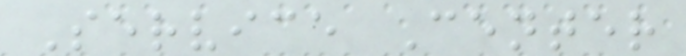Service Center
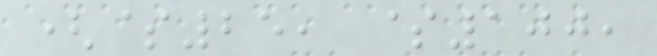($25, $100,
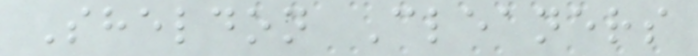Sheldon Cleaners
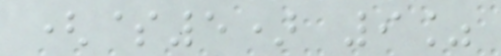($5) 9%
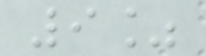9%
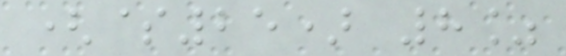($25) 8%
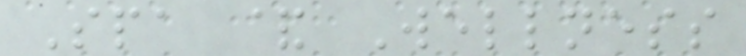Spa & Wellness
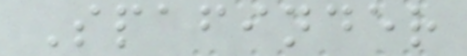Spafinder
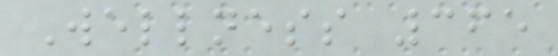Wellness 365
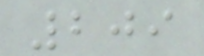209
